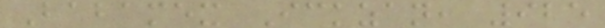Babamex Ickzan, 925
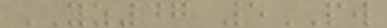YZ47 5PW
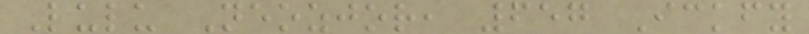Lulu Neozjor, 657 Ickfy
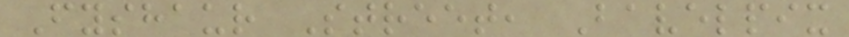Fyshaur Street, Bavelpix
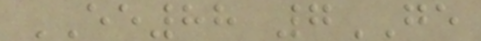EE88 7GE
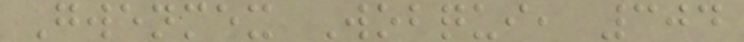Gwenmex Wobqui, 304
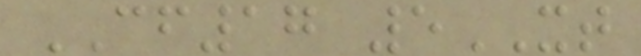CF17 5XT
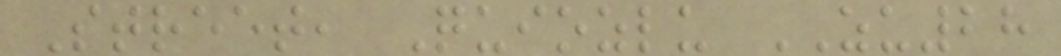Street, Quiozlu ZU28
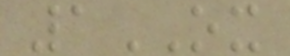1OX
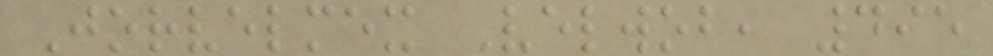Jorvelmex Velwob, 495
